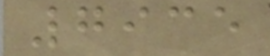7935
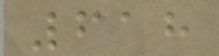618
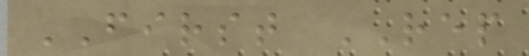FIRST REP
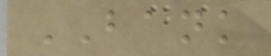BANK
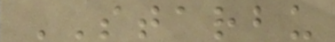STARBU
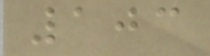103
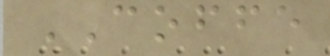COFFE
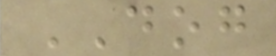DOG
